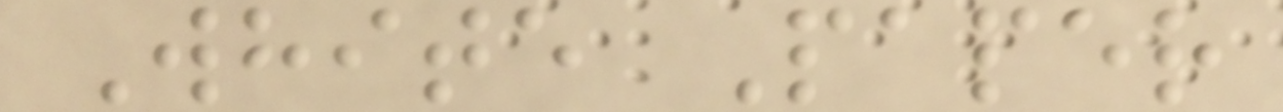White Paper
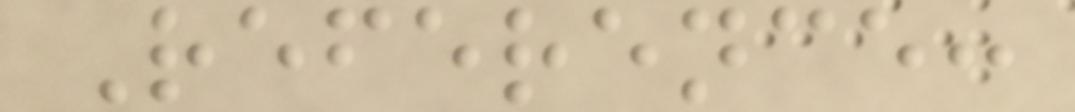Reference:
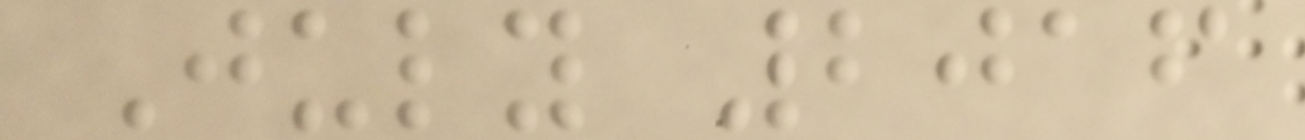July 2016
